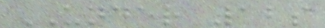UNDER 12s
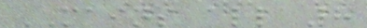MAINS all 8
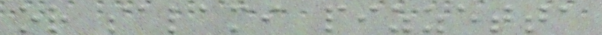or salami pizzetta
